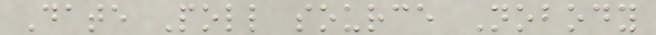Date Poll source Nobody
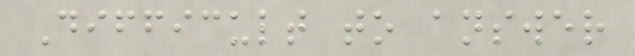Difficult to answer
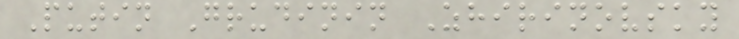Putin Grudinin Zhirinovsky
